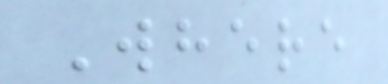Where
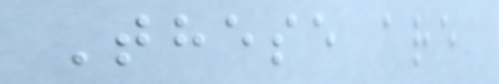These are
